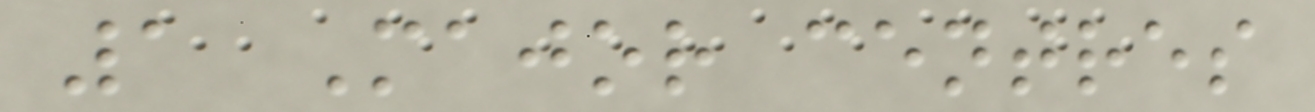1 Major centres
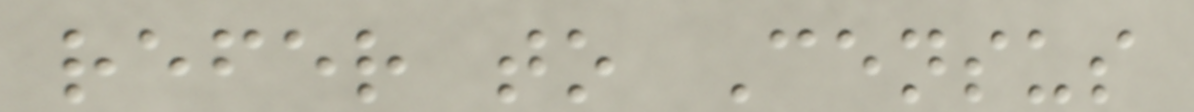refer to Census
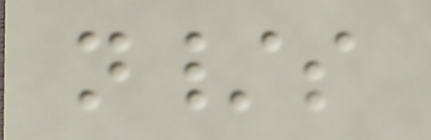n/s
